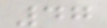47
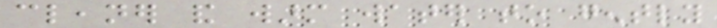cleaner and warm water to gently
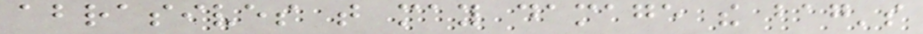abrasives that may damage the bag's
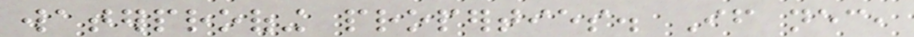waterproofing properties. If necessary,
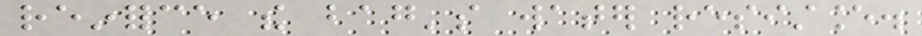reinforce the bag's water resistance.
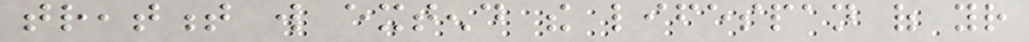treatment will extend the lifespan of your
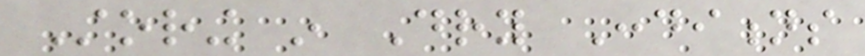Storing in Dry Conditions
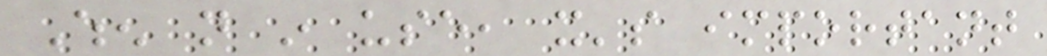When not in use, it's important
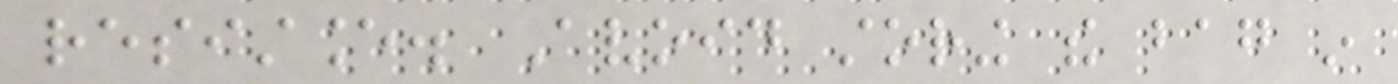resistance. Avoid storing the bag in
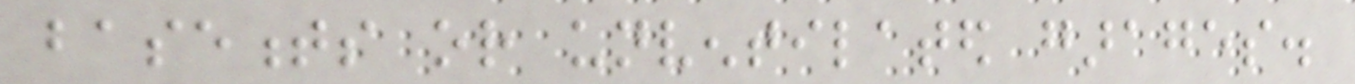basements or unventilated garages.
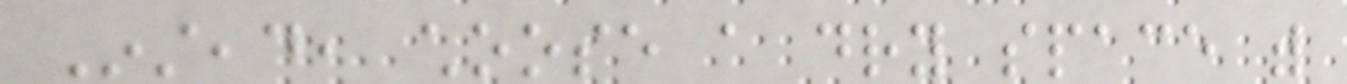Instead, choose a dry space with
